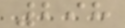298
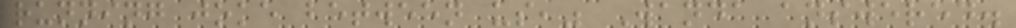running joke between us," Wanda answered.
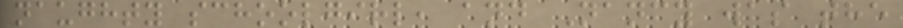naughty schoolgirl, and Nancy was the
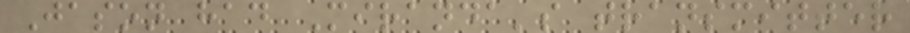Jason had Miranda's transmitter
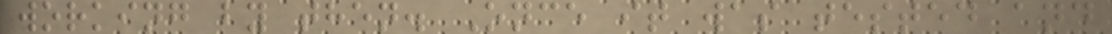working by then. Once it was tested and
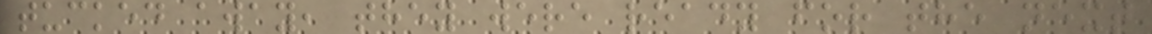tucked away, they were ready for the next
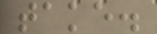take.
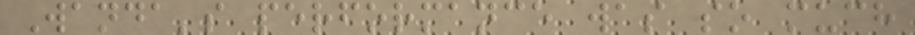Wanda's performance was so much
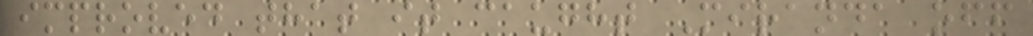improved that it caught Miranda off
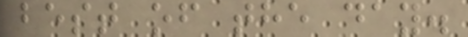best of the day.
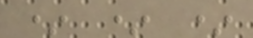* * *
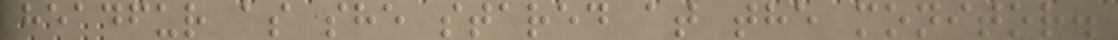headfur as she stared at the monitor.
